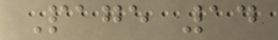Page 14
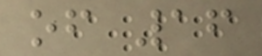of 16
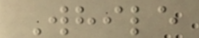While
